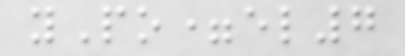yPo=el7
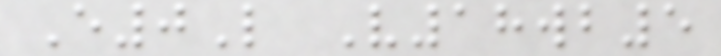E0L V18wb5
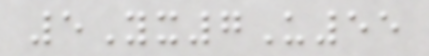5Yx7U55
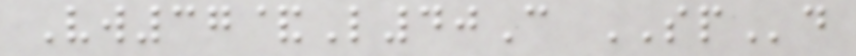Vw37&L40C SPd
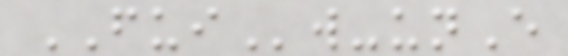FUIw-unE
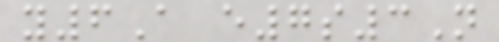y6A e7s3N
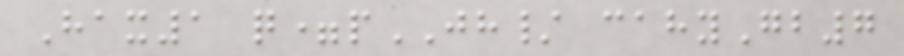Hax1 q=pJH/ cahyGb7
